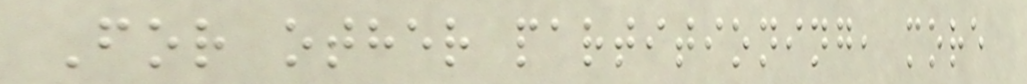For other partitioning, more
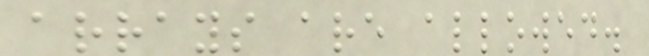arrays are allowed.
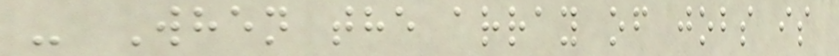- When the array of jobs is
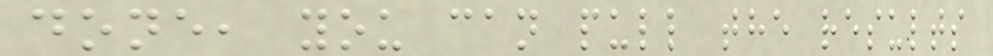done, you can pull the results
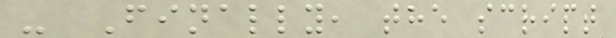- Finally, the script
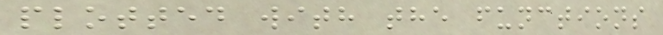plotted with the functions
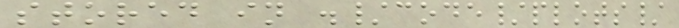stored in ./code/plots/
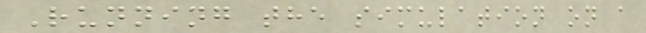Running the simulation on a
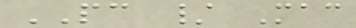PC / Mac
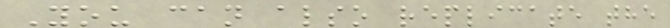You can also replicate the
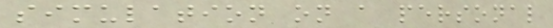simulation on a personal
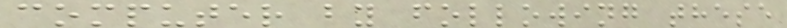computer by following these
